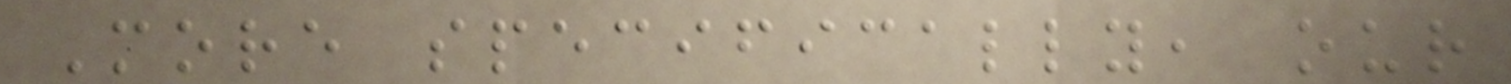More specifically, our
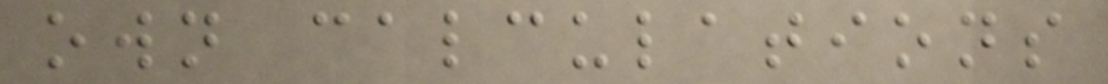own calculations
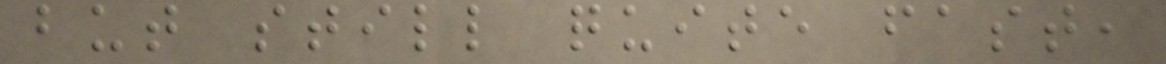but still quite fast,
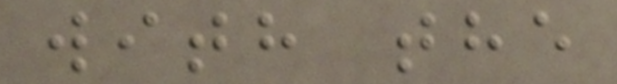with the
